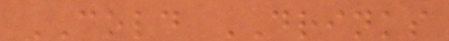COLD DRINKS
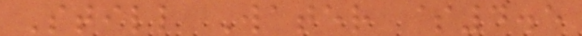Still Water $4.5
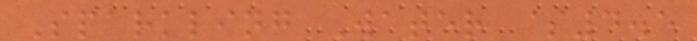Sparkling Water $4.5
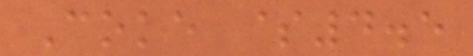Coke $4.5
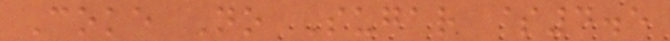Coke No Sugar $4.5
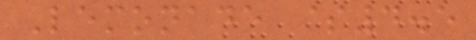Lemonade $4.5
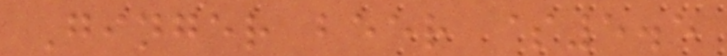Ginger beer $5.5
